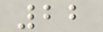22
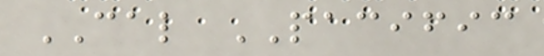CAL PACIFIC
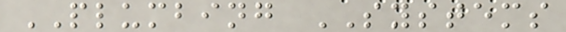PLUMBING SYSTEMS
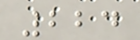224
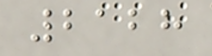2128
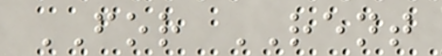FOR RENT
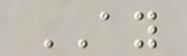AY
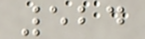524
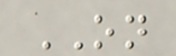ON
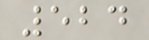524
